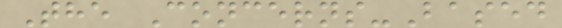The Concerns-Based
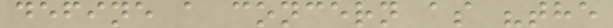define a concern as "the
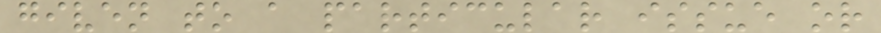given to a particular issue or
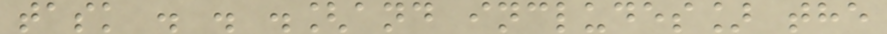task . . .[and includes] the
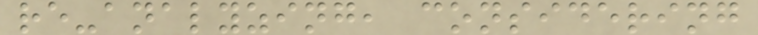re-analyzing, considering
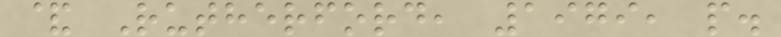& Rutherford, 1979, p.
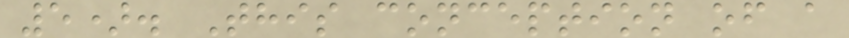5). This conception of a
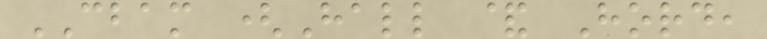CBAM (Hall & Hord,
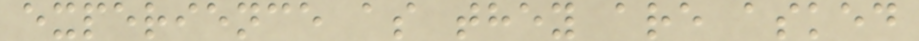experience as they are asked
